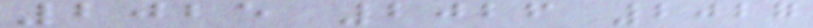2025 2026 2027
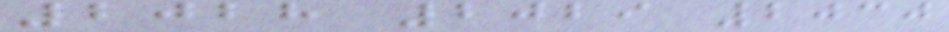2028 2029 2030
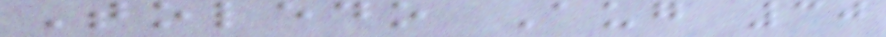Toledo Aug 30
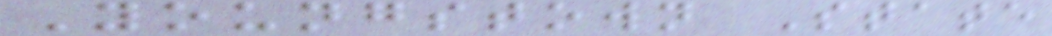Youngstown State
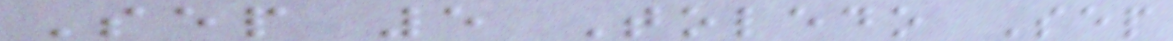Sep 5 Toledo Sep
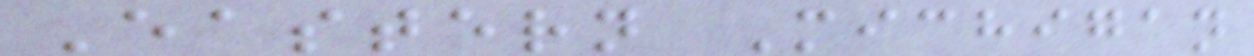Eastern Michigan
